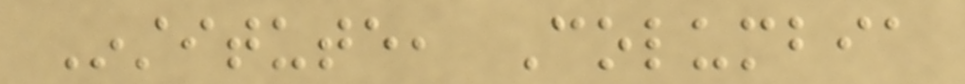Institute, Columbia
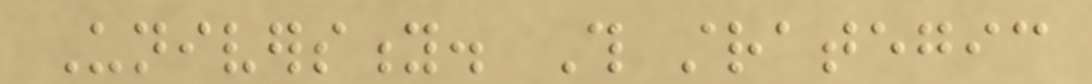University. This strategic
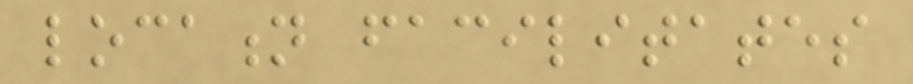location facilitates
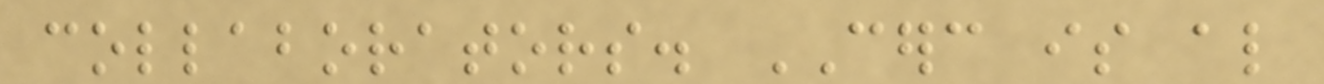collaborators. CERC is also
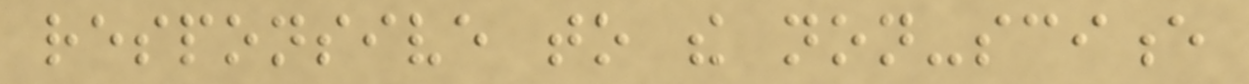responsive to the non-science
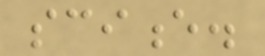science.
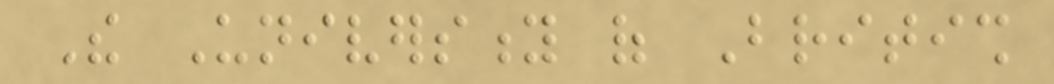The University of British
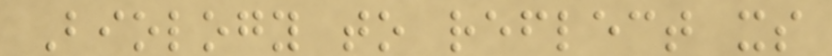Biology to reflect its
